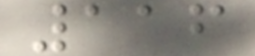116
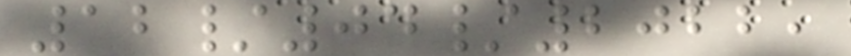12/04/2022,
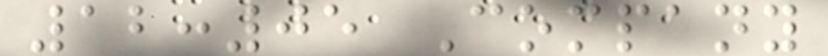12:05 Company
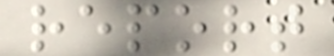report
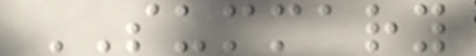SUMMARY
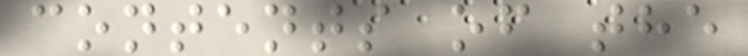contents of the
